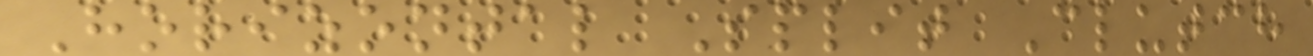Horizontal Split Clutch
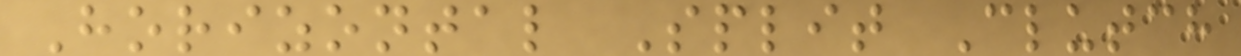Horizontal Split Clutch
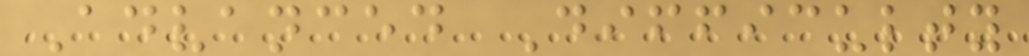Advanced Difficulty
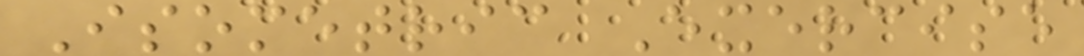Isometric Exercise
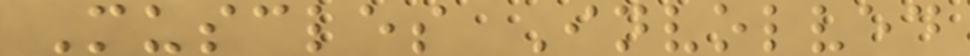Muscles Involved
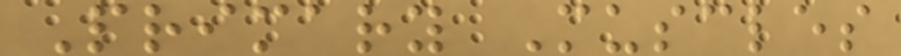Primary Muscles
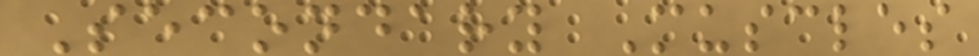Secondary Muscles
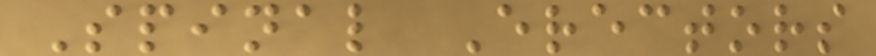Spinal Erectors
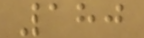180
